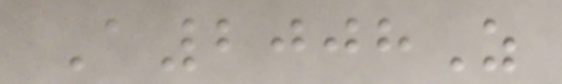A2008Z
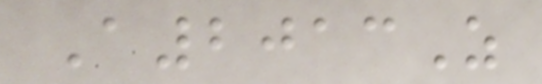A2013Z
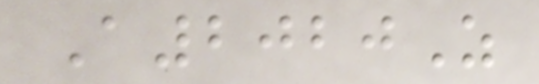A2020Z
